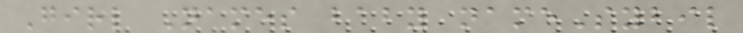Girl Names baby nameSybil
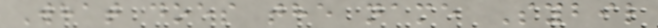What does the name Sybil
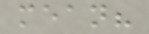mean?
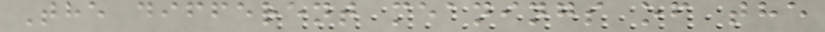The different meanings of the
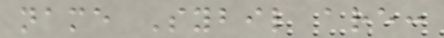name Sybil are:
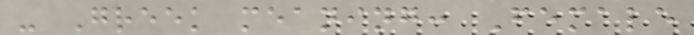- Greek meaning: Female
